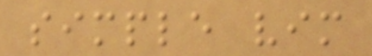simple vim
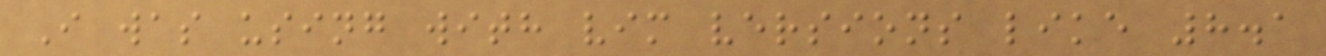I was using with vim versions like 8.1
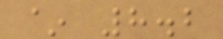~ 8.2
